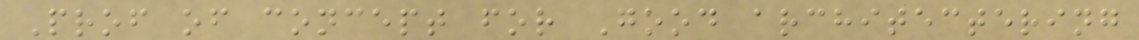Prof of concept for Good architectering
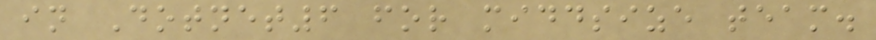in Dotnet6 for middsize team.
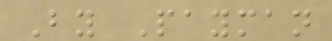By Payman
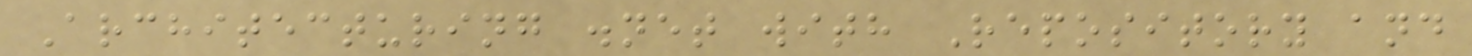Architecturing .net with Repository and
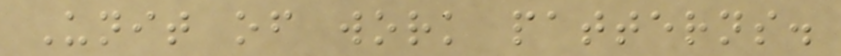Unit of work patterns.
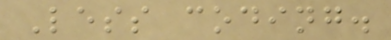Less coding.
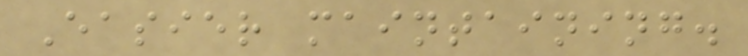Easier maintaining.
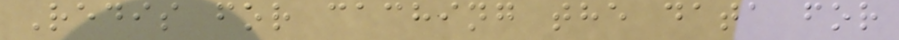Redis for caching the data for
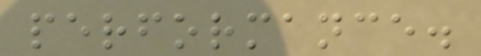performance.
